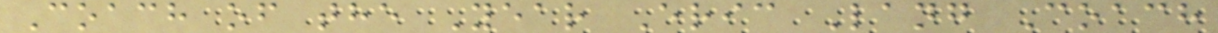Coach of the Year Eric Lang Coach
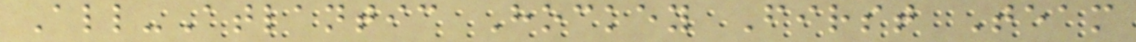All-Atlantic Hockey First Team
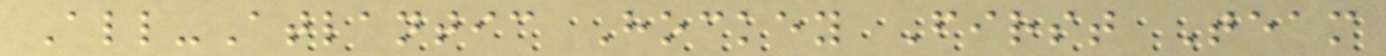All-Atlantic Hockey First Team
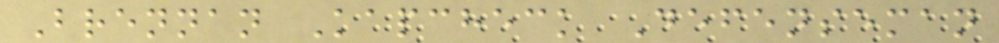Brennan Kapcheck Defenseman
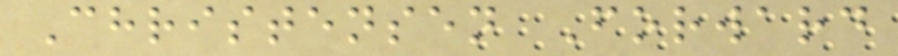Christensen Forward
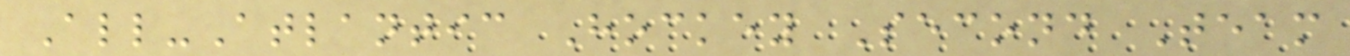All-Atlantic Hockey Second Team
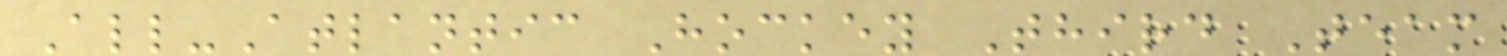All-Atlantic Hockey Third Team
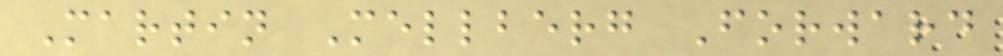Martin Mellberg Forward
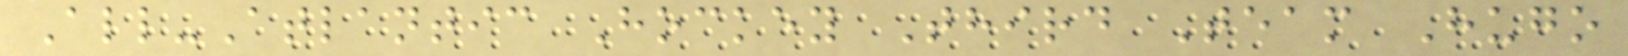All-Atlantic Hockey Third Team Hugo
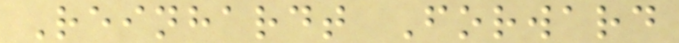Reinhardt Forward
